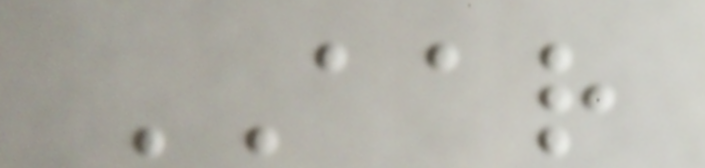AAR
